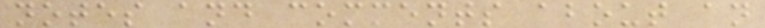notes and comments about an
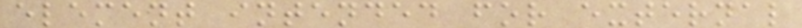element intended for external
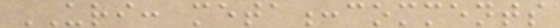URI: meta:comments
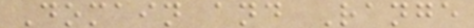Domain and Range
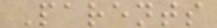Parents
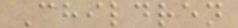Children
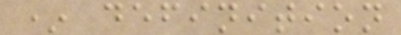* definition
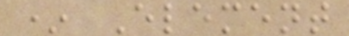* Element
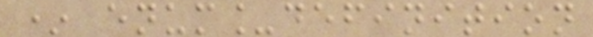* enum_definition
